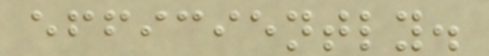efficiently.
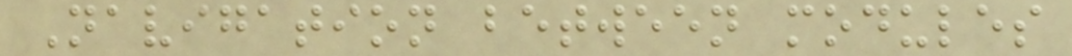Navigation between modules
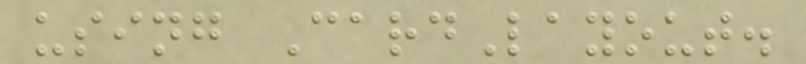using CardLayout.
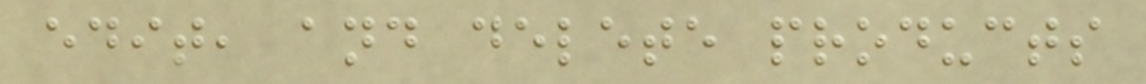edit, and delete products
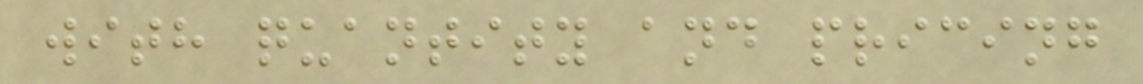with quantity and pricing
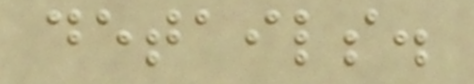details.
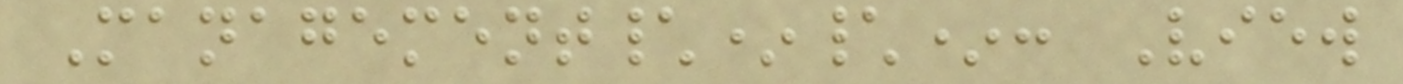Management\*\*: View
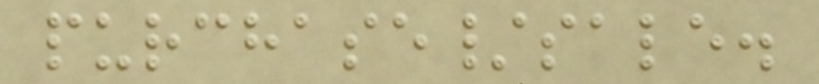purchase/sale.
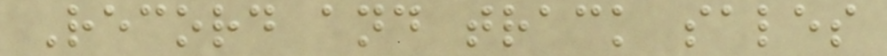Record and track sales
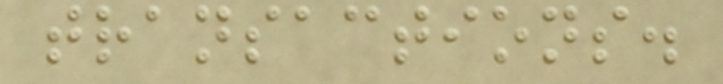transactions.
